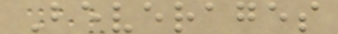Beverages
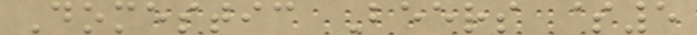Domestic Beers $5
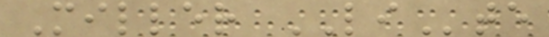Miller LIte
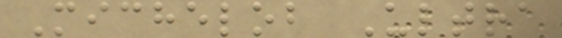Michelob Ultra
